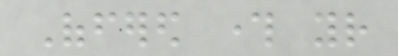Offered through your
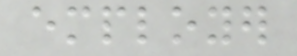employer
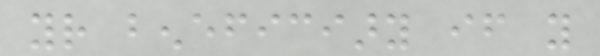your beneficiary if you
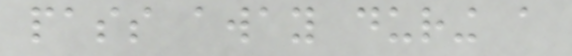pass away during a
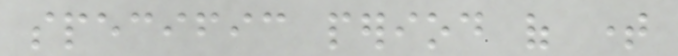specific period of time
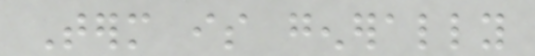Term is generally
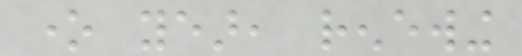one year, renewing
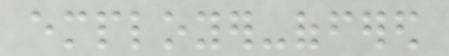employer-offered
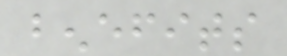benefits
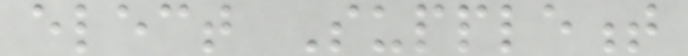elect Supplement
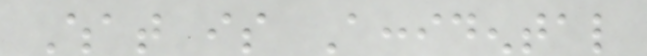What is Accidental
